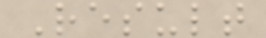Result
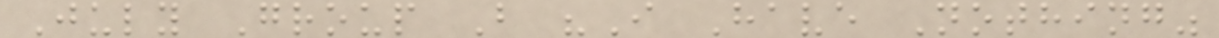July Group B "I Have Nothing"
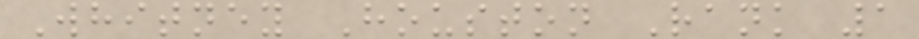Whitney Houston Rank 1
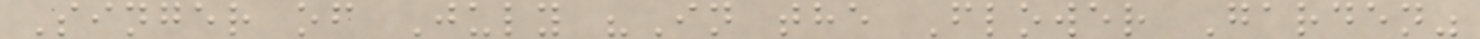Singer of July "In the Flower Garden"
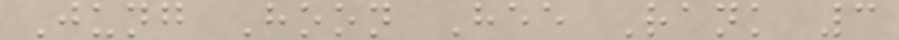Jung Hoon Hee Rank 3
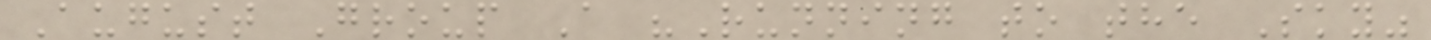August Group A "Running to the Sky"
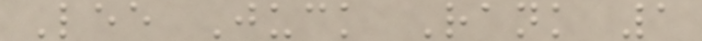Lee Juck Rank 1
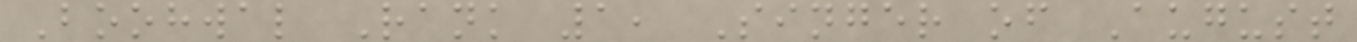Boohwal Rank 1, Singer of August
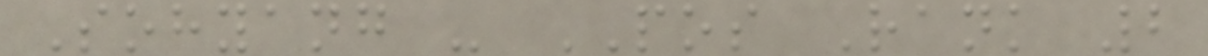Sohyang - POS Rank 2
